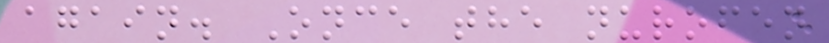again. Once the nurofen
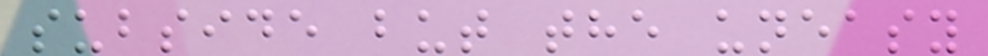subside but the uneasy
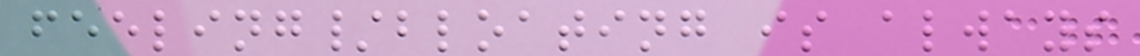feeling/bloating is always
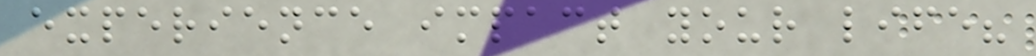experience impact your life?
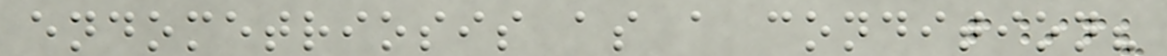endometriosis as a condition?
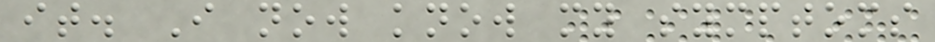it. I now know my symptoms
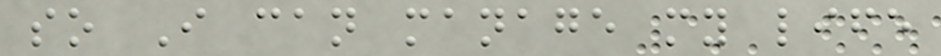so I can manage my life
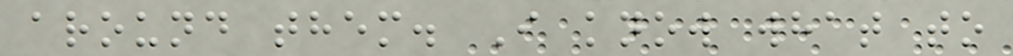around them. I know what to
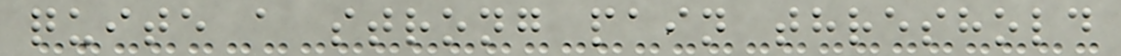quite a strong pain threshold
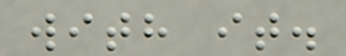with it.
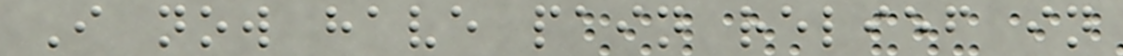I now have pain relief in
